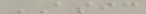ASIC
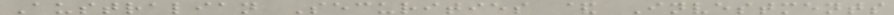Australian Securities & Investments
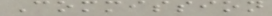Commission
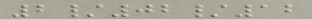2/02/12
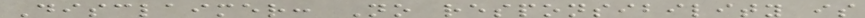Disclaimer: No responsibility is
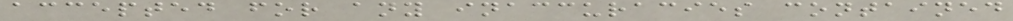accepted for any inaccuracies contained
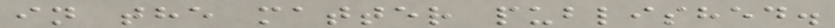in the matter published.
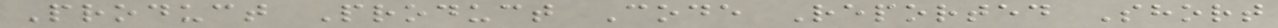Product Product Code Reported Short
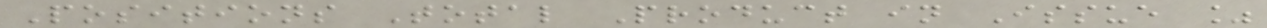Positions Total Product in Issue %
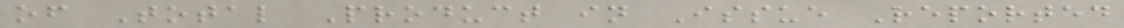of Total Product in Issue Reported
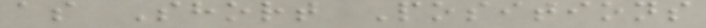as Short Positions
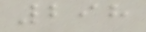298
